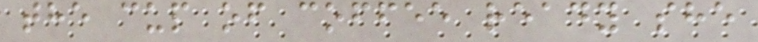the cup of coffee ready she
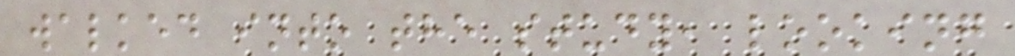walked into the study, looking
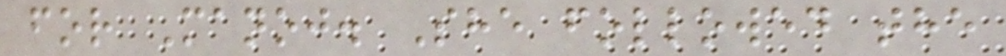for Manoj. She followed the
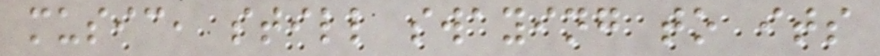music, still swaying to its
